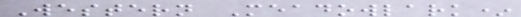Western Meadowlark*
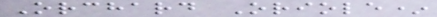Orchard Oriole*
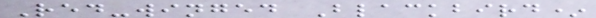Red-winged Blackbird*
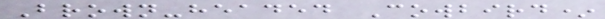Brown-headed Cowbird*
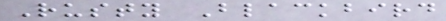Rusty Blackbird
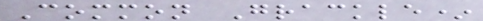Common Grackle*
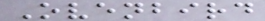Ovenbird
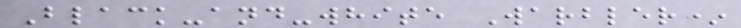Black-and-white Warbler*
